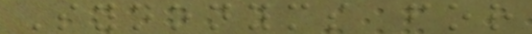Synonyms for
